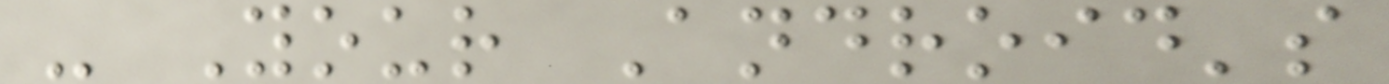- Your Android's
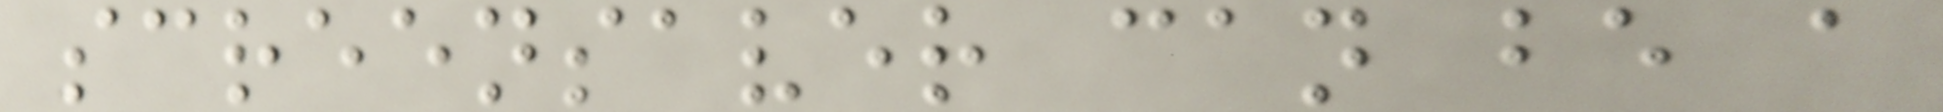screensaver can be a
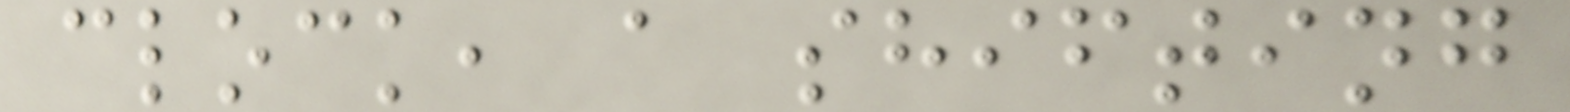clock, a shifting
